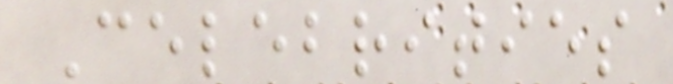Celebrities
